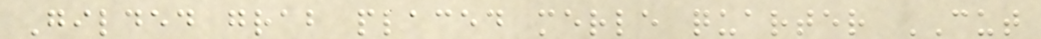Gilded grab placed merle quarter CUT
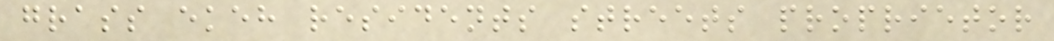grass ekeh residents streets proprietor
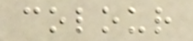colour
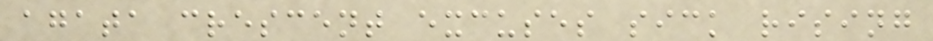agata crescent excuses sick rising
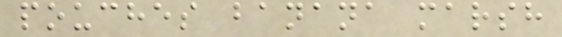pouches banana marsh
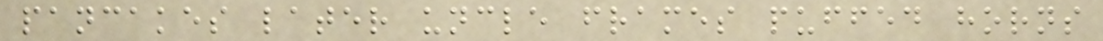pancakes later uncle frames puffed horns
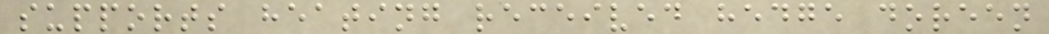supports heating received hedge doreen
